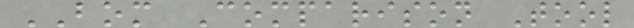BOM Comparison Tool
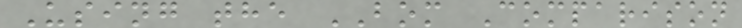Using the BOM Comparison
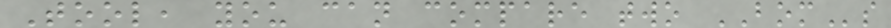Tool, you can compare two BOMs
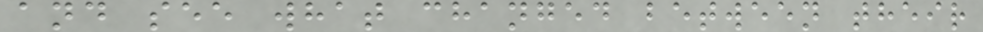and see what changed between their
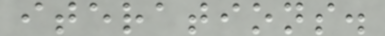iterations.
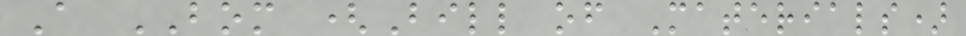A BOM (Bill of Materials)
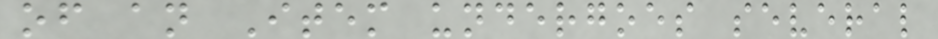of an Item undergoes several
